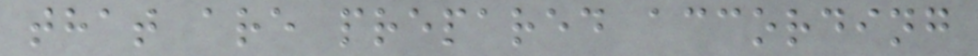that are prepared according
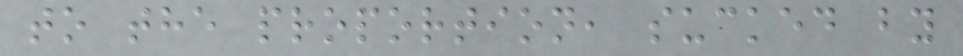to the proportion, sucked by
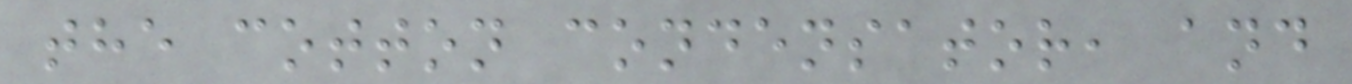the cotton condensator, and
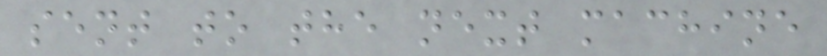sent to the next machine
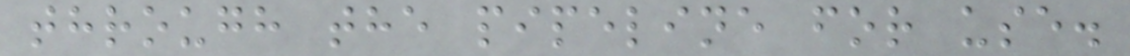through the pipeline for use.
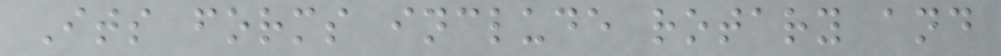Its forms include rotary and
